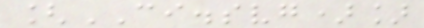[CI.svg)]
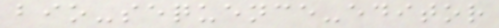bio-sequence-editor
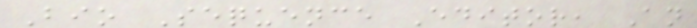Bio Sequence Editor, An
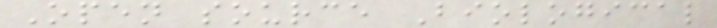Open source Biological
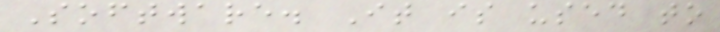Software. It is used to
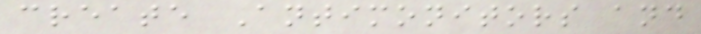create Antimonitors and
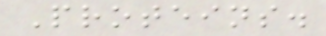Proteins.
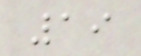19
